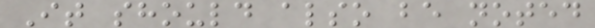It should also be noted
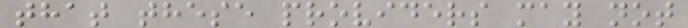that these providers may not
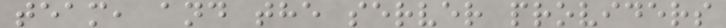team, and the server providers
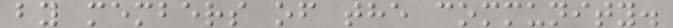by members of the community.
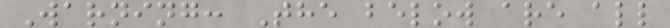Warning: The below are all
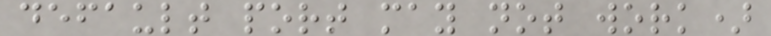default port may not work)
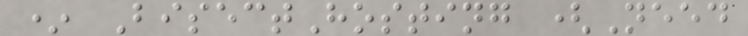* BisectHosting (Need
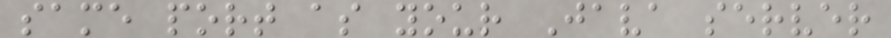same port as your Java server
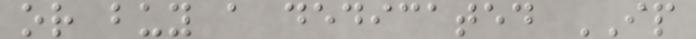or buy a dedicated IP
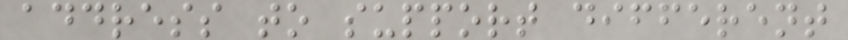address to support different
